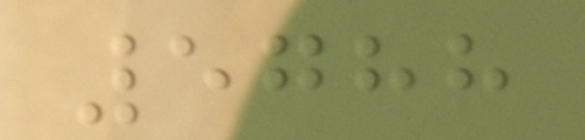5788
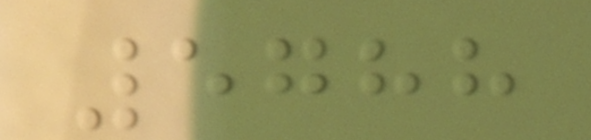5788
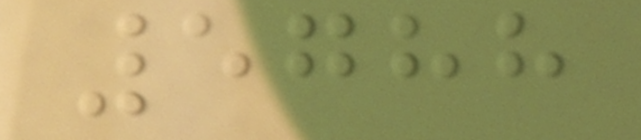5788
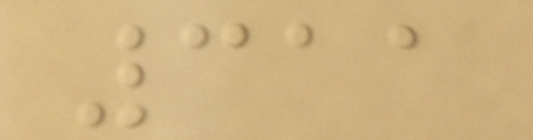311
